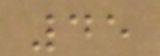45
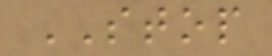STOP
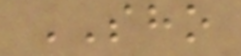SHO
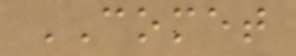COMET
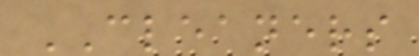CLEANERS
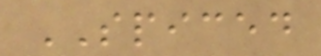SPICED
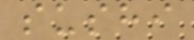sushi
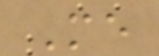Me
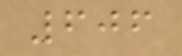606
